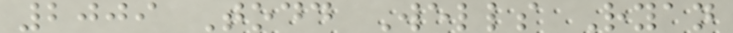2009 Todd Wells Ryan
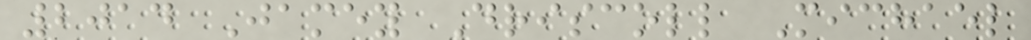2014 Jamey Driscoll Michael
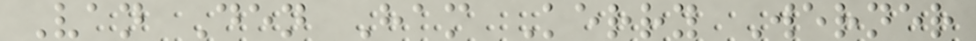Van Den Ham Kerry Werner
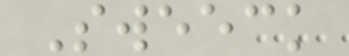Sweeck
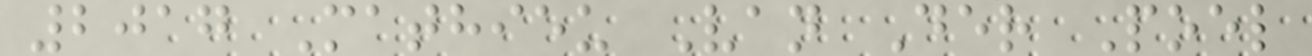2017 Mathieu Van Der Poel
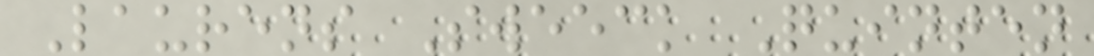Laurens Sweeck Quinten
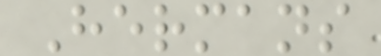Hermans
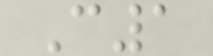C1
